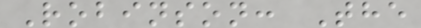Robinson: The
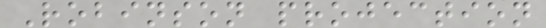Robinson projection
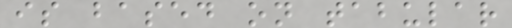is based on tabular
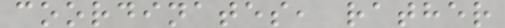coordinates, rather
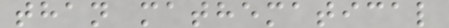than mathematical
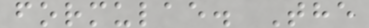formulae. The
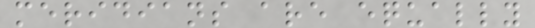meridians are equally
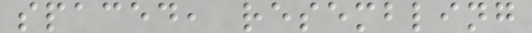spaced, resembling
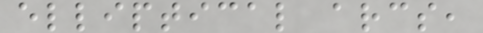elliptical arcs,
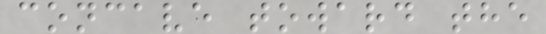concave toward the
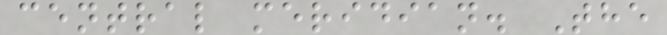central meridian. The
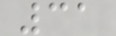31
